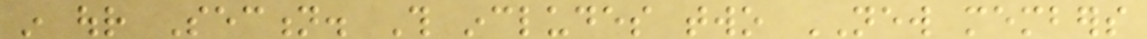in our Section. This includes two NEW members
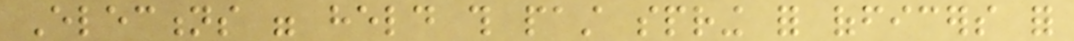Elections were held this past spring for officers for
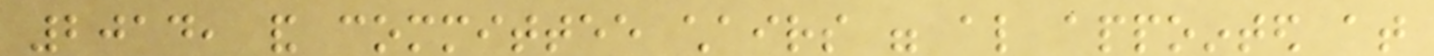2014, and committee chairs were also appointed at
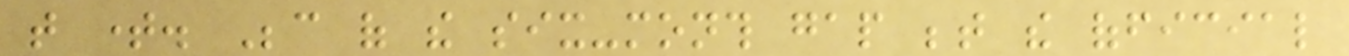that time. Because of the six-month gap between the official
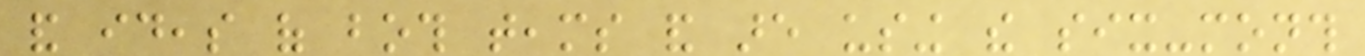and ideas of both teams and are using the six-month
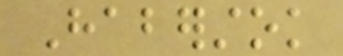Haberstok
